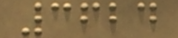3624
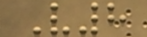V8
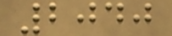2040
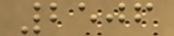2506
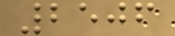2506
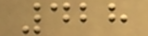428
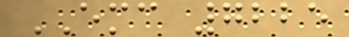EMC 7225
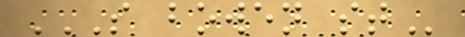S BOWEN ST
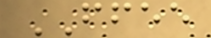FFEE
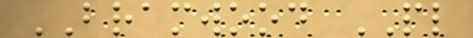BRAMWOOD PL
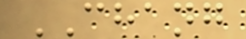CHANG
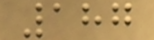187
